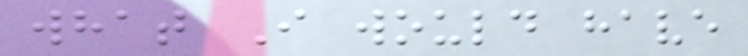what I would have
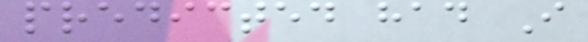predicted had I
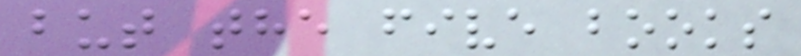but the five books
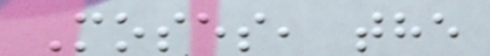Moses, the
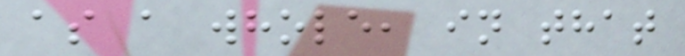as a whole, in that
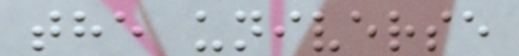the universe
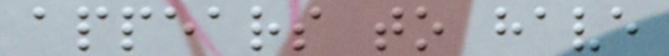appears to have
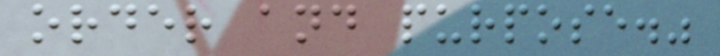order and purpose."
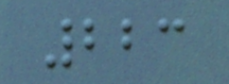223
